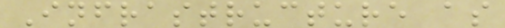Infrastructure as
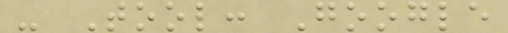- Tool: Google
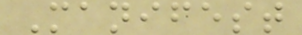Manifest
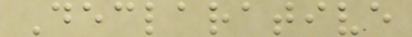Declarative
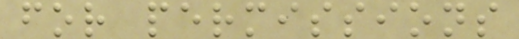for permissions
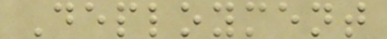Deployment
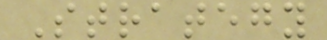Strategy
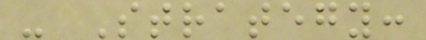- Strategy:
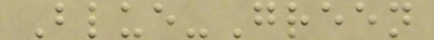Blue-Green
